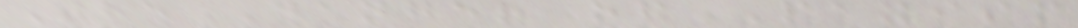The Danger of Paxism
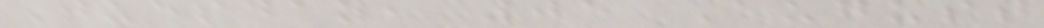Tuesday, 05 August
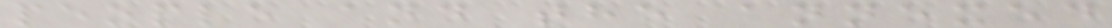people and the annexed
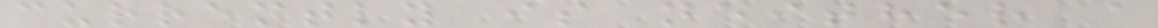currently is neither a
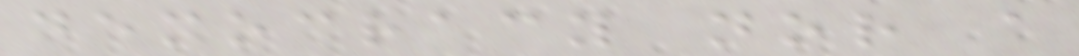democracy nor a
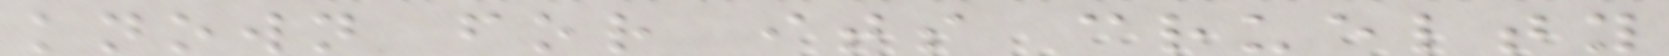known for its cruelty
